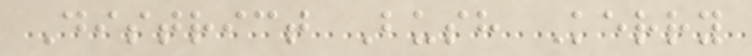District Bush Kerry
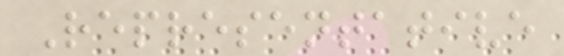Representative
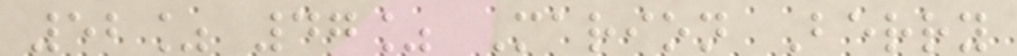52% 47% Marion Berry
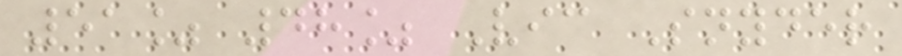51% 48% Vic Snyder
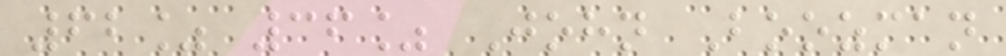62% 36% John Boozman
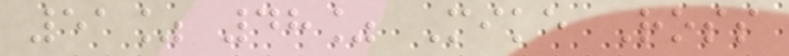51% 48% Mike Ross
